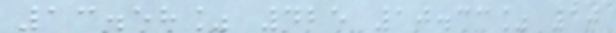13.58% 425 10.33% 10
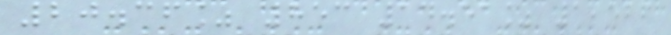20.36% 853 14.51% 1,526
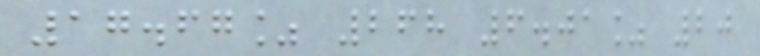17.67% 268 6.01% 20
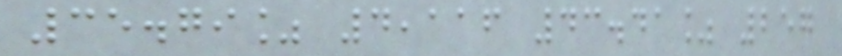35.79% 4,116 43.41% 257
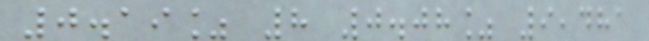0.19% 8 0.08% 9,481
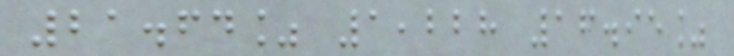21.64% 1,228 16.95%
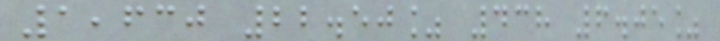1,630 22.50% 438 6.05%
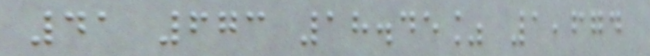41 673 18.45% 1,674
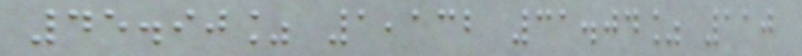45.90% 1,132 31.04% 110
